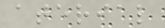aterial
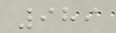989
